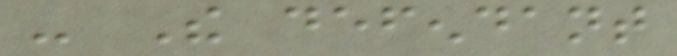- The defendant
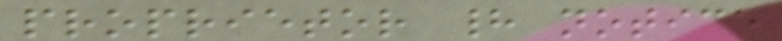proprietor had notice
